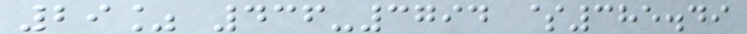29% 436-3794 $385.49
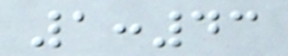1:43
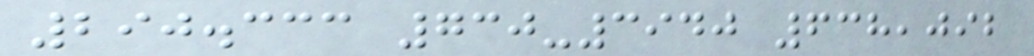290.333 730-3940 638,092
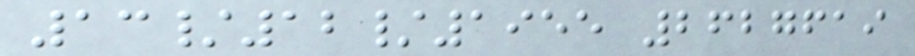13/12/1955 2627619
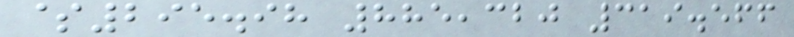$295.98 885,320 319.566
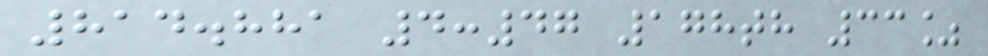814.881 4:47 178th 33%
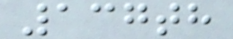137th
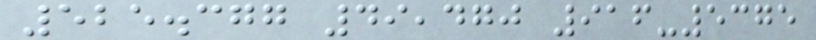525.377 49,470 916-5375
